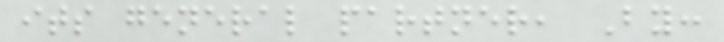its general partner, By:
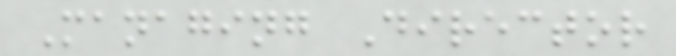Managing Director
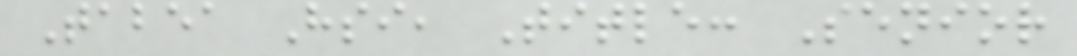Tabea Hsi, Title: Senior
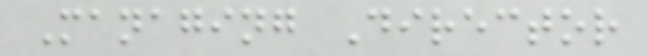Managing Director
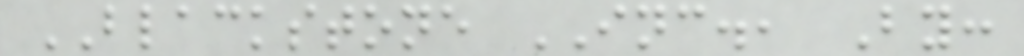BLACKSTONE INC., By:
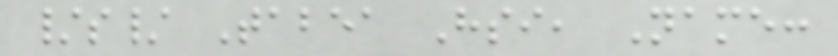/s/ Tabea Hsi, Name:
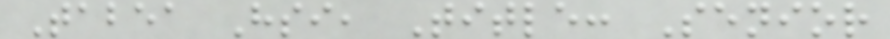Tabea Hsi, Title: Senior
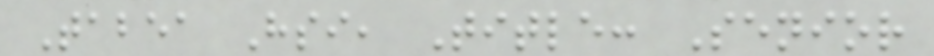Tabea Hsi, Title: Senior
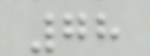78
